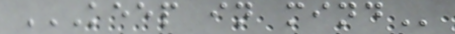KEEP IN MIND
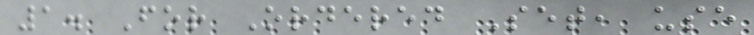1. For Ordered Set, use
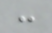:
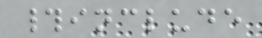#include
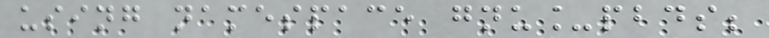using namespace gnu_pbds;
